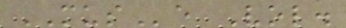MUSe Vol.
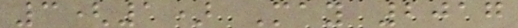3(1) May 2017
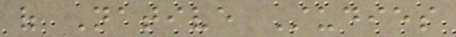of Native Studies
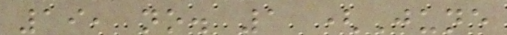19, no. 1 (June
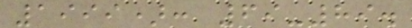1999): 69-89.
